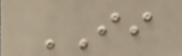II
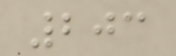203
